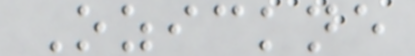Ozickne
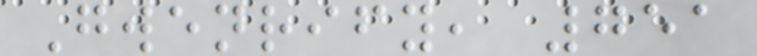Gwenrify, 751
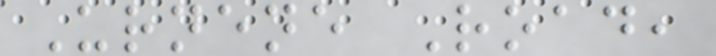Urnene Road,
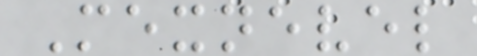Mexnevel
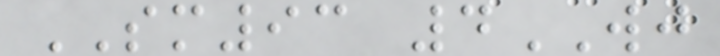SM93 4WJ
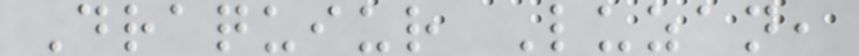Draquiur Luzan,
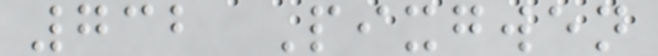732 Pixgwen
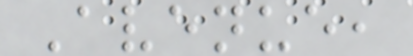Avenue,
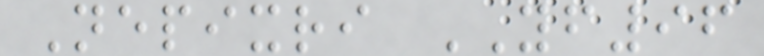Nepixri YF96
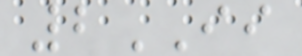2II
